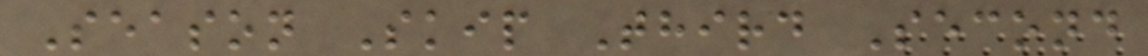Season Skip Third Second
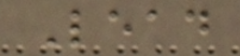Lead
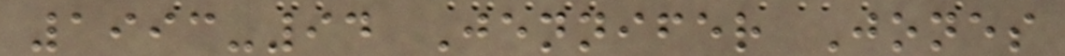1993-94 Jennifer Jones
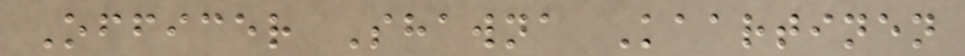Officer Shawna Kaartinen
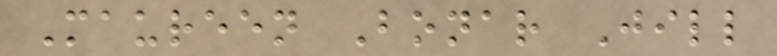Maureen Bonar Jill
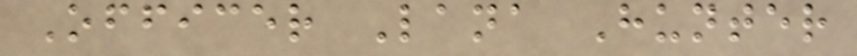Officer Lana Hunter
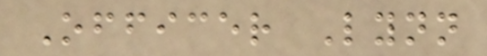Officer Lynn
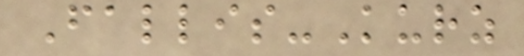Fallis-Kurz
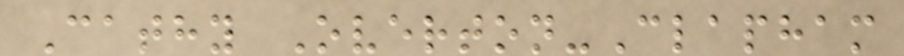Cathy Overton-Clapham
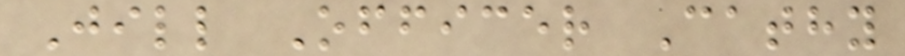Jill Officer Cathy
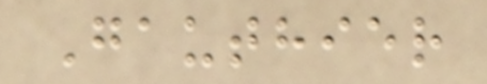Gauthier
